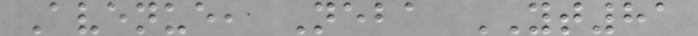Avenue, Neba YT81
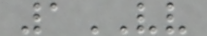1VV
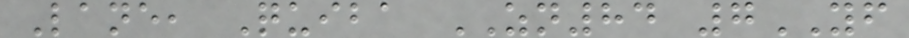Lane, Quiba ZN84 7YF
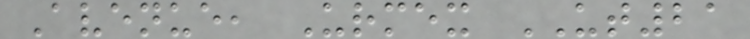Avenue, Urmex UT21
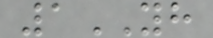1YH
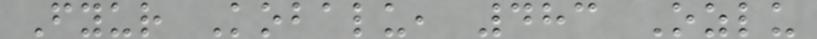Fyur Kobalu, 483 Ozlu
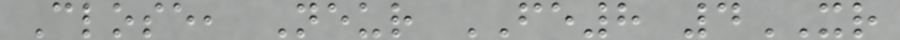Close, Neur FE8 4XR
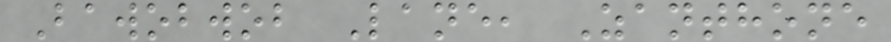Bawobwob Lane, Zanthone
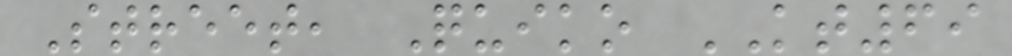Street, Quiko KT69
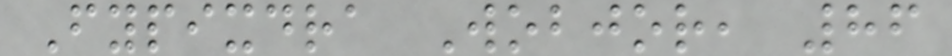Fypixdra Wobjor, 86
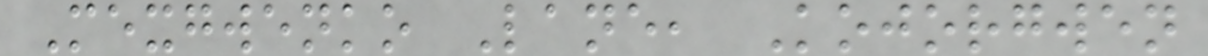Mexgwenko Lane, Kojorgwen
